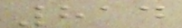814
